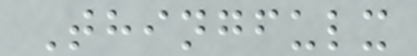Thingfulx
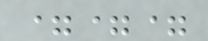===
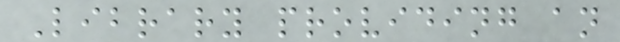Library providing an
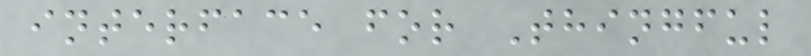interface for Thingful
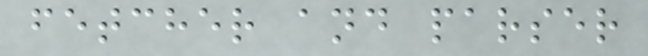fetcher and parser
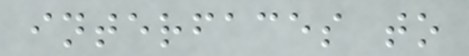interfaces to
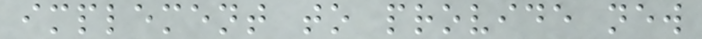implement to provide new
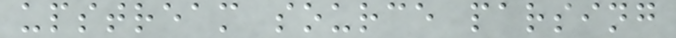upstream source parsing
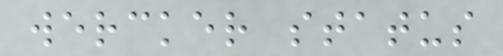wercker status
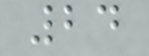24
